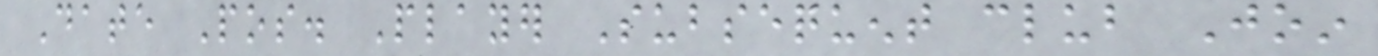Date Pos. Player Subsequent club Join
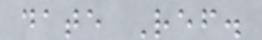date Ref.
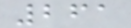261
